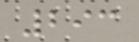293
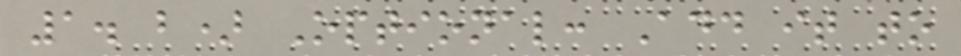1. b) Optional: Add it to
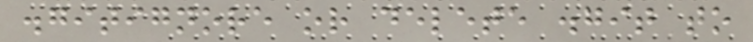.gitignore or delete .git to
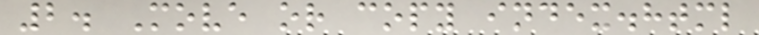2. Move or copy index.html
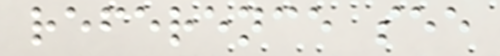reference see
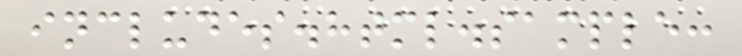includes.html.sample:
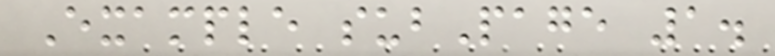Example subPage 1.
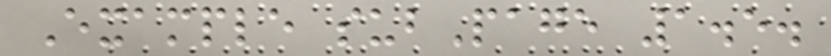Example subPage 1.5.
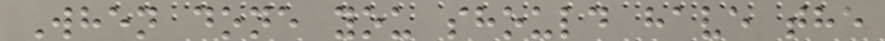When done you should have the
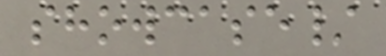showcase/
